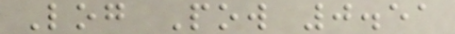Log Pow 0.51
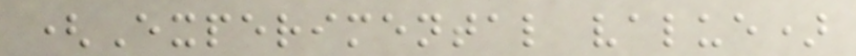(Experimental value)
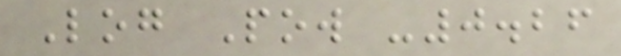Log Pow -0.26
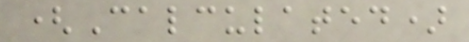(Calculated)
